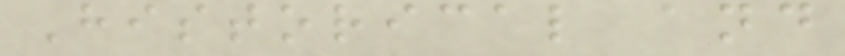Historical and
